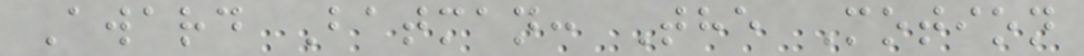Award Batman: The Motion
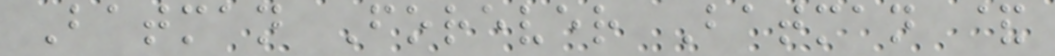Batman Forever Batman &
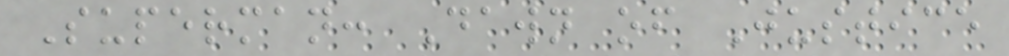Superman: Dawn of Justice
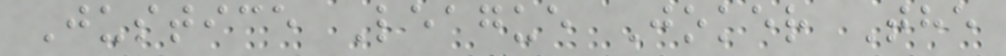Justice League Joker The
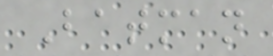Batman
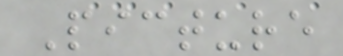Picture
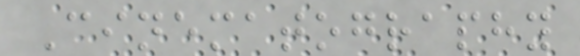Cinematography
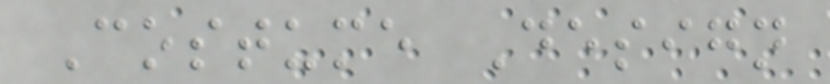Costume Design
